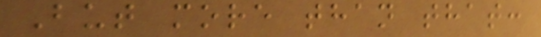But more than that:
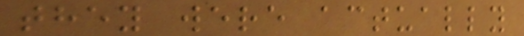they were actually
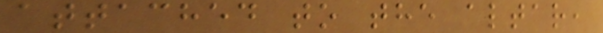attached to the altar,
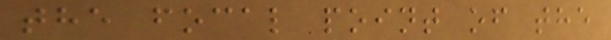the focal point of the
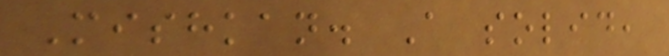Mishkan. A solid,
